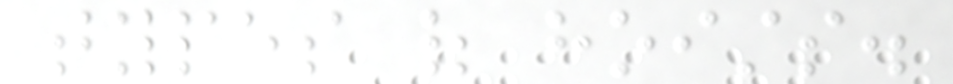types of hoists.
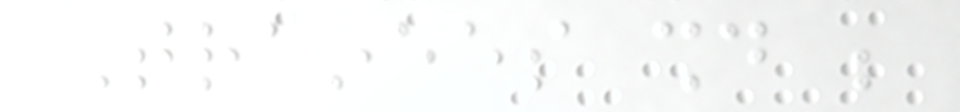Trainees should be
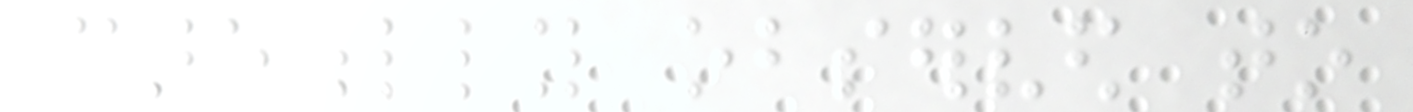carefully observed to
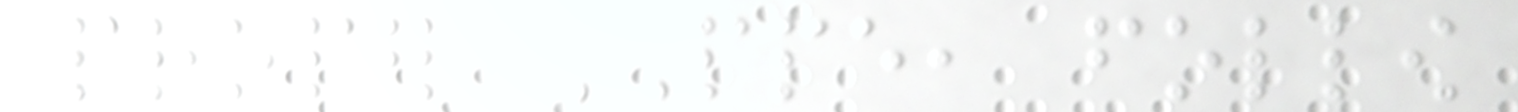proper PPE, follow
